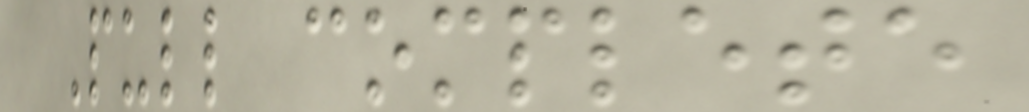Pull complete
